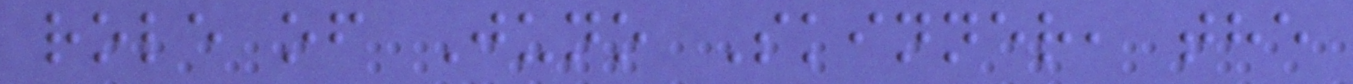role of Juno Skinner, the
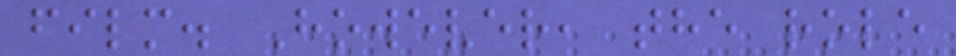film. However, the role
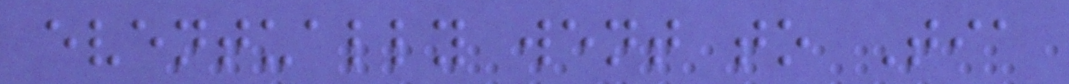eventually went to Tia
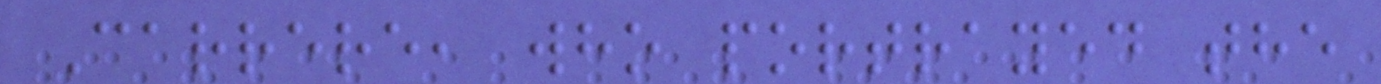Carrere, who portrayed the
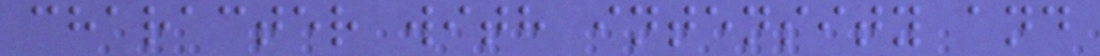character with intensity and
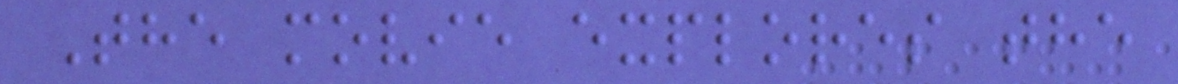The movie explores the
